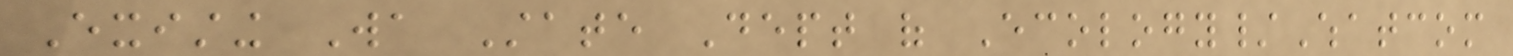Existing Wa State Dept of Ecology/Whatcom
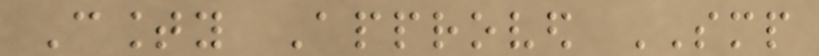County Approved SMP
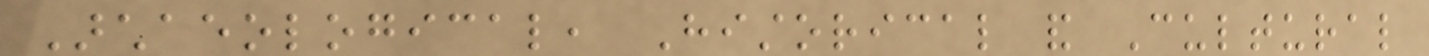Archaeological, Historical and Cultural
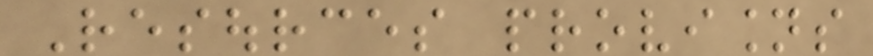Resources provisions
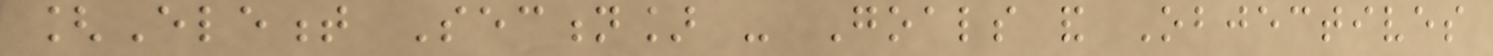[Element Section] - Goals and Objectives
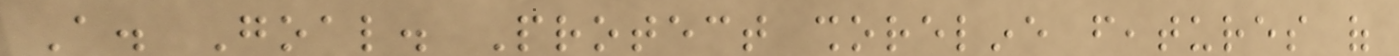A. Goal. Protect shoreline features of
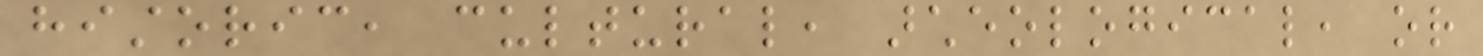historic, cultural, archeological, or
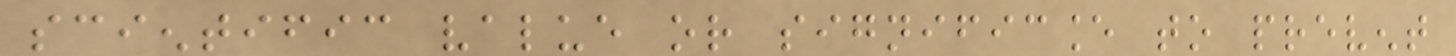scientific value or significance to prevent
